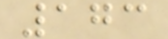173
